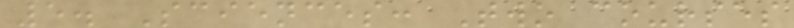5. Sciences: Two courses
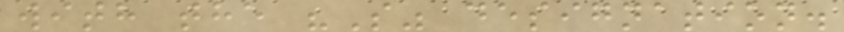with the "S" designation.
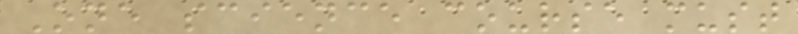One science course must
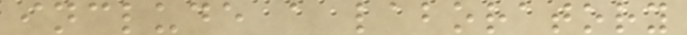include a laboratory
